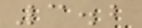3.2
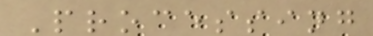Processing
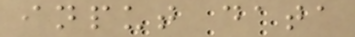input data
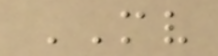MV
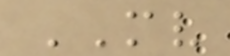MV
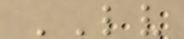LV
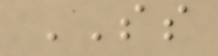SS
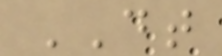DT
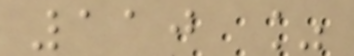110 %
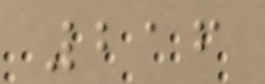216
